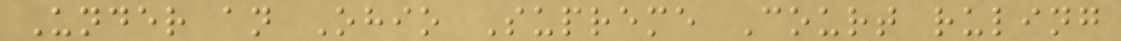Under an Ohio Supreme Court ruling
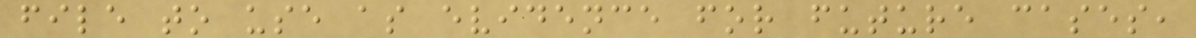file to use as evidence for future cases,
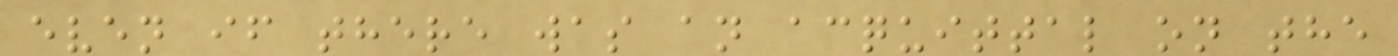even if there was an acquittal on the
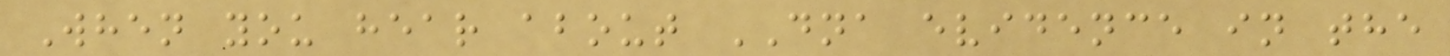When you hear about DNA evidence in the
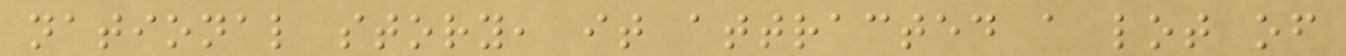national story, it attracted a lot of
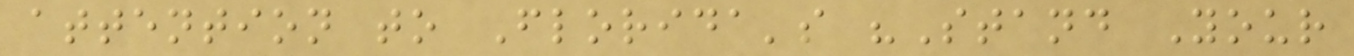attention to Florida's "Stand Your
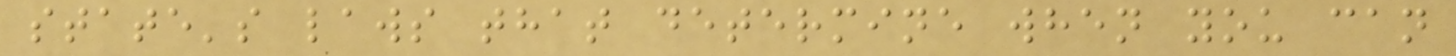state's laws that determine when you can
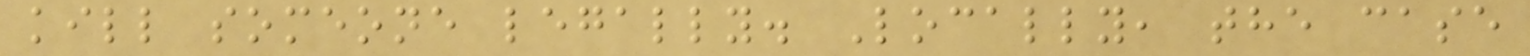kill someone legally. Locally, the case
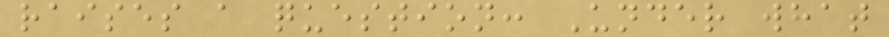raises a question: Under what
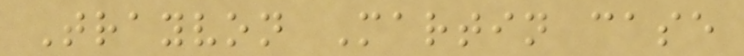Trayvon Martin case
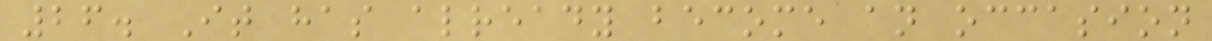26. It has already become an occasion
